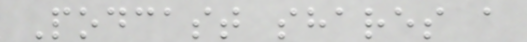Podcast shares a
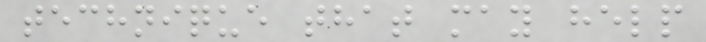technique that may help
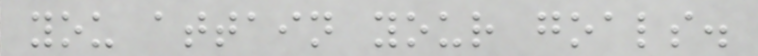you attain your goals.
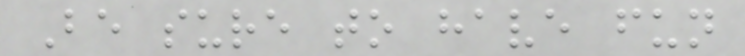Be sure to have fun
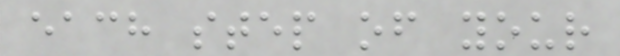each step of your
